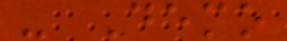- Demo
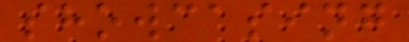showcasing
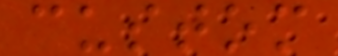custom
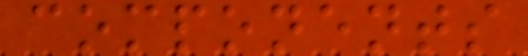components
